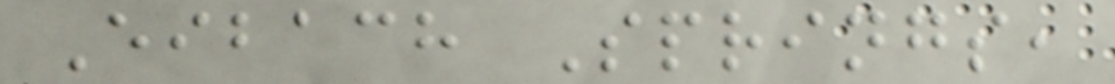Eibach Springs,
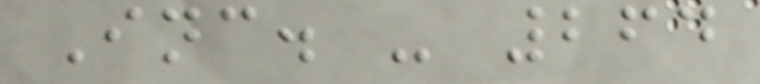Inc. - 264
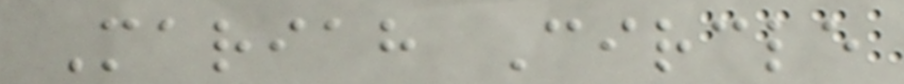Mariah Circle
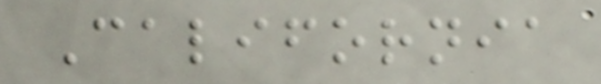California
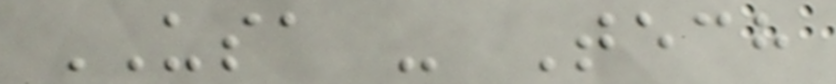USA - Tech
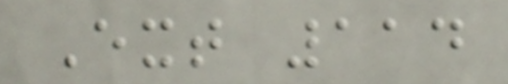Ext 114
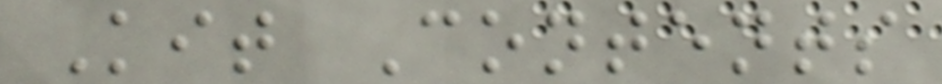Kit Contents
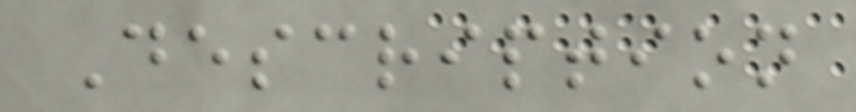Description
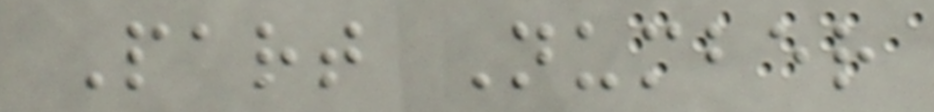Part Number
